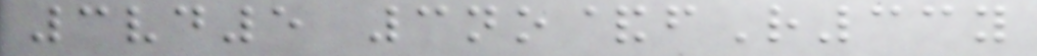3vd5 3no&fR33y
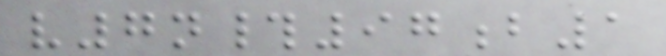v7n#97b1
